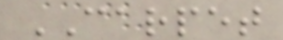CARPET
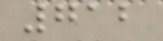712
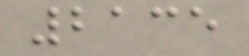2135
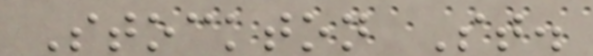Stockton St.
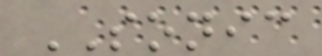SONIC
